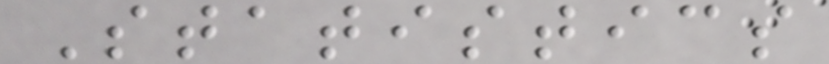Statistics
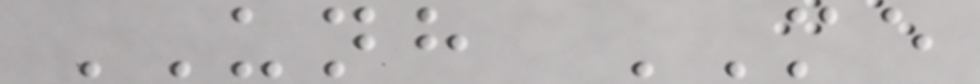UNH ME
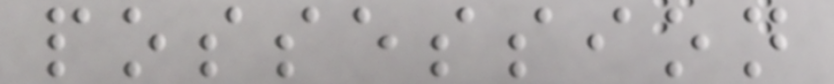possession
